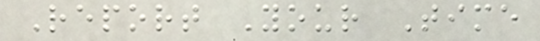Report Your Time
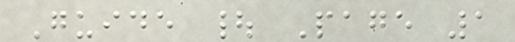Guide | Page 1
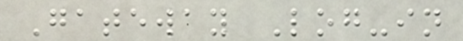Gateway Log-in
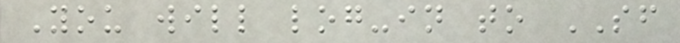You will log-in to SF
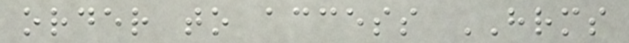order to access HRMS
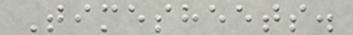Timesheets.
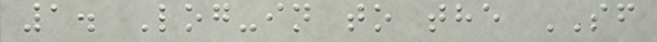1. Log-in to the SF
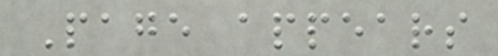Page appears
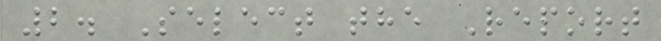2. Select the Report
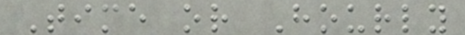Time or Hourly
